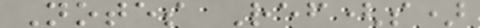Notes Ref(s)
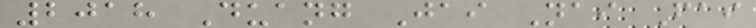2018 Duang Jai Nai Fai
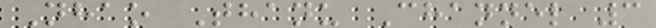Nhao Thanu Channel 3
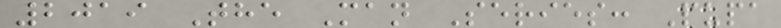2019 The Man Series: Pupa
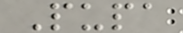Pupa
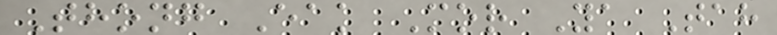Thong Eak Mor Ya Tah
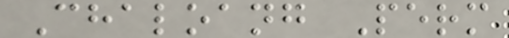Chaloang Perm
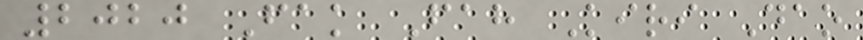2020 Fak Fah Kiri Dao
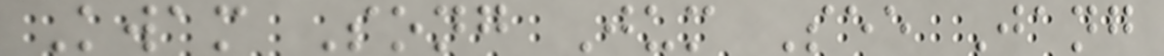Kwam Song Jum See Jang
